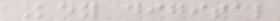Key digital
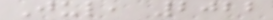Jul, 2022
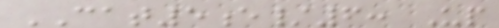CAT5e/6: Up
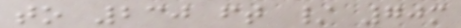to 230 ft / 70m
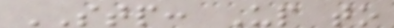STP: Up to
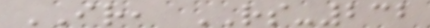IR, RS-232
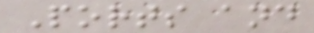Ports and
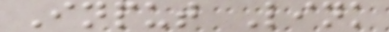Input Link
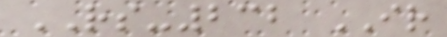RS-232 IR
